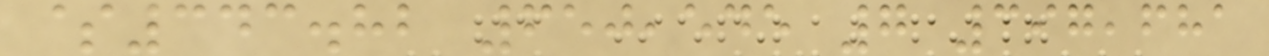$343.82 650,545 7 397,681
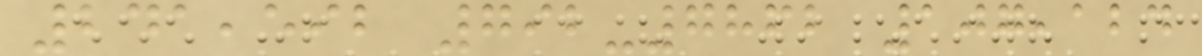241,592 792-7862 107,124
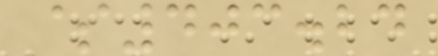$403.24
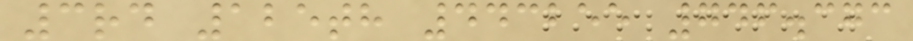3rd 125th 443255 746.373
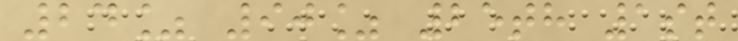24% 90% 25th 1st
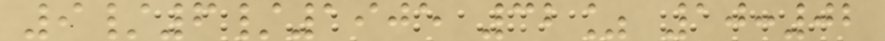9/6/1905 32% 10:02
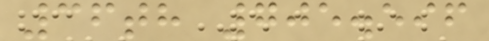36th 705.596
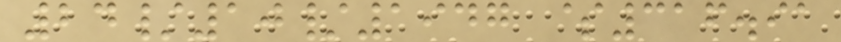24/10/1947 $316.91
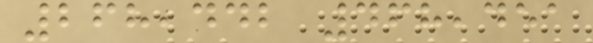268,442 468,451
